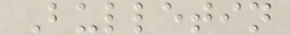Bulletin
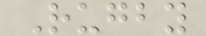Rugby
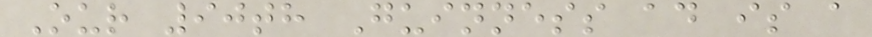Our 90th Guinness ad is a
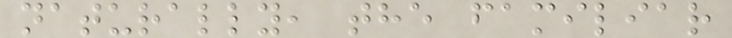naturally, the familiar
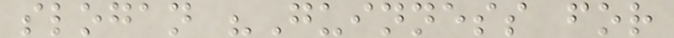slogan "Guinness for
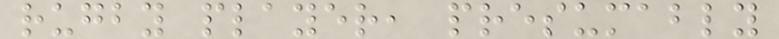rugby player, presumably
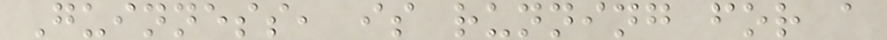Guinness, is running for a
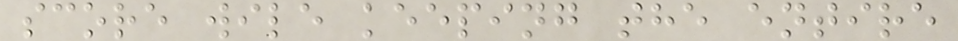score wile keeping the entire
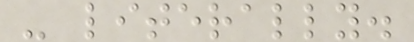- literally.
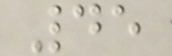45
